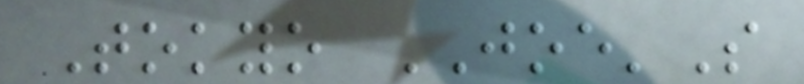Tokyo JOE'S
